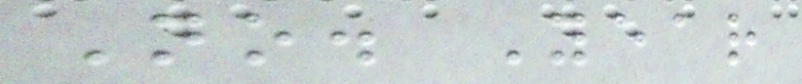No. Year
